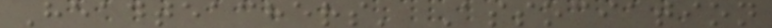Headteachers' Association
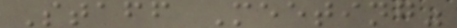Staff Meeting"
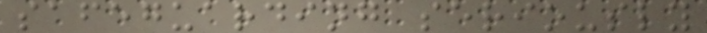safeguarding seriously
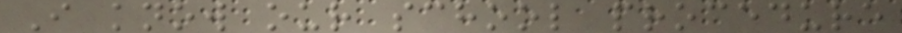I know our school procedure
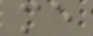me
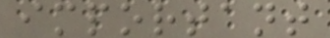important
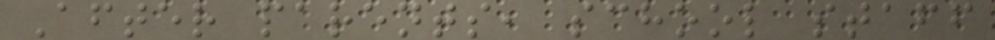After parents, school staff
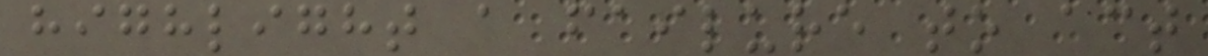highlight a failure to act
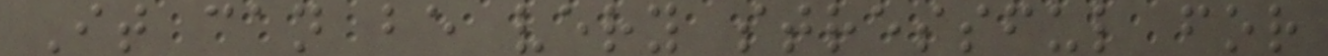It can be very stressful for
